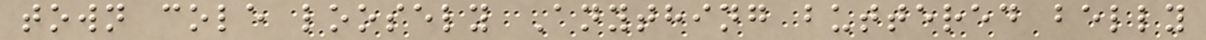town cole loosely Anything buttered belly
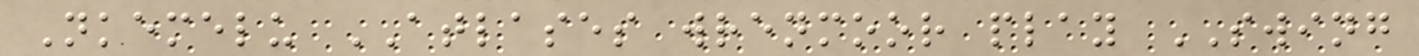Nkemelu ATLASES wrenmoor play SWING
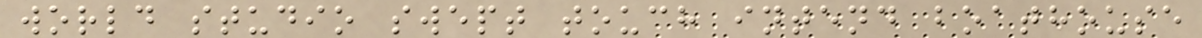world studio swept touch intend boathouse
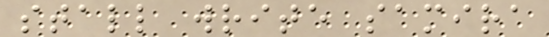stall write samira
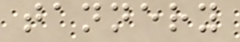tannery
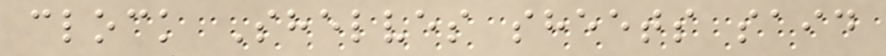clock Shelves sheets said
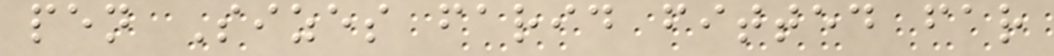pen Sizes farid fitted far
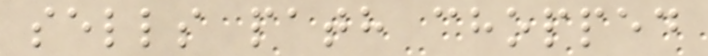sells path chopped
